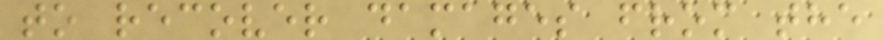to recover damages from the
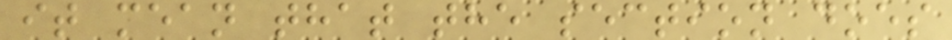it mean that the section does
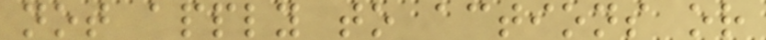not apply to actions or
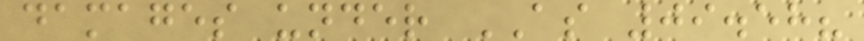damages under AS 09.58?
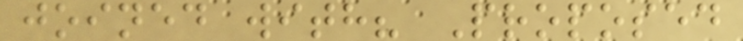joined with? Proposed
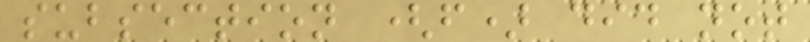subsection (f) did not
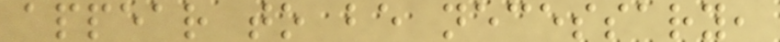appear to be necessary,
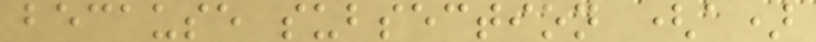because subsection (a)
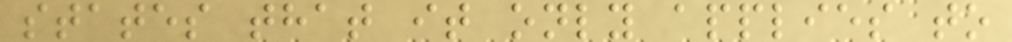states that it only applies to
